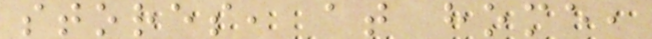stores, at home,
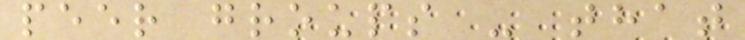peer groups - that
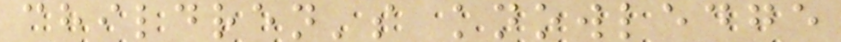children's knowledge
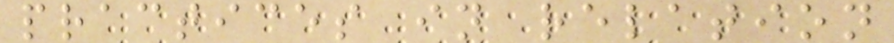practices in relation
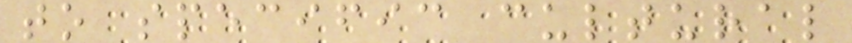to specific cultural
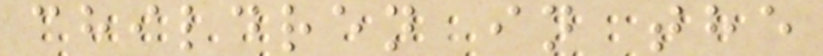children in the
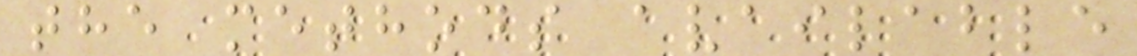the methods available
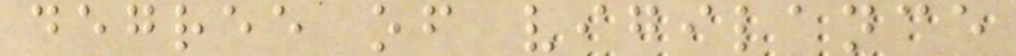degree of vigilance
